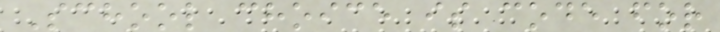School choice is code for
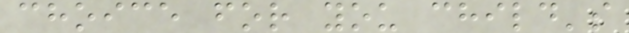choice for you child's
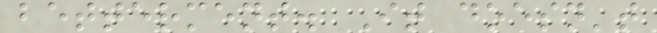betterment. It doesn't
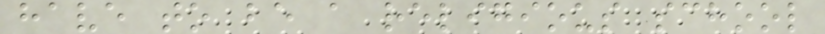have to be a religious school
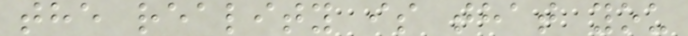the reality is that you
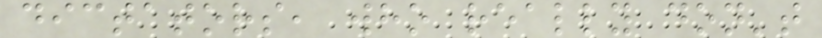dictators, who really don't
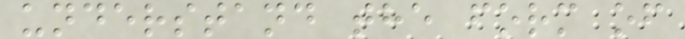understand the form of
